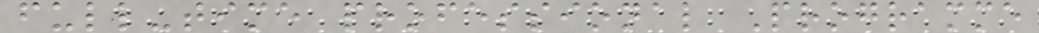full-time professional Programme
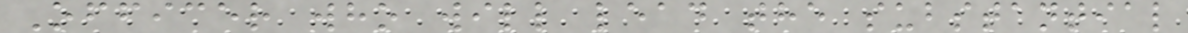Officer who will lead the substantial
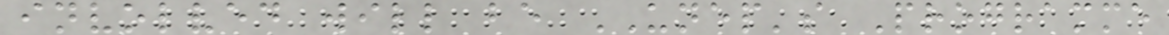involved will be UNEP's Programme
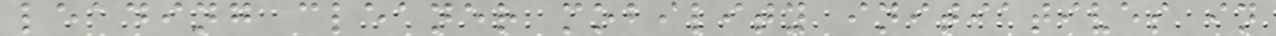leading cleaner mobility initiatives in
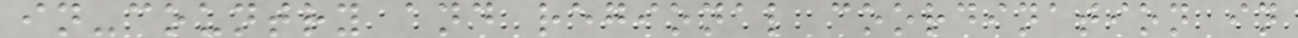in-country and regional coordination in
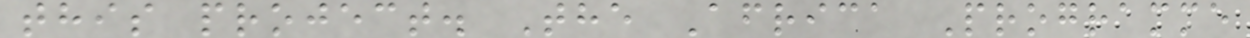this project. The Africa Programme
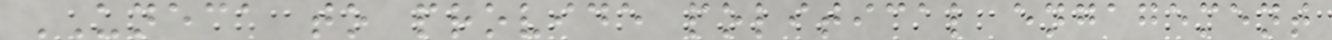UNECA to provide political engagement
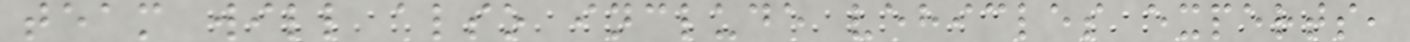team will also include vehicles experts,
